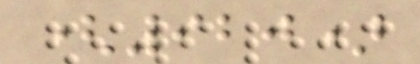(920)
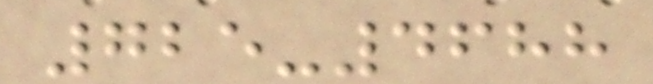725-4688
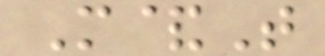M&T
